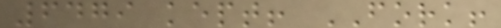6479 kept! FORK!
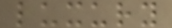luxury
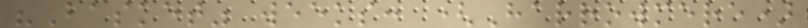"Basket" weeks: (Harrowmere)
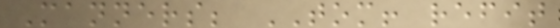Manners; TOM! refit
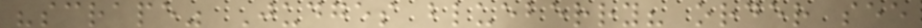"scrape" Judges blueberry? order see
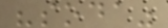"soda"
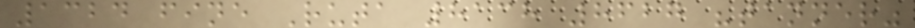1324 fine Ruta 8138 8627 "tanner"
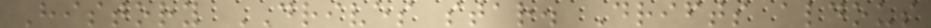History DRIVES star. Drifts aldous
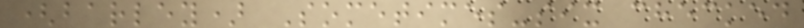(barley) Sometimes-six checked
